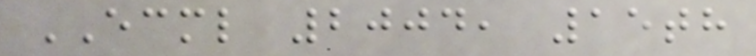ECML 2004, 15th
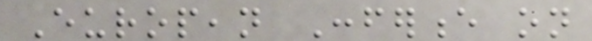European Conference on
